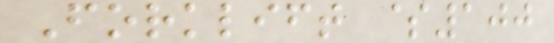Forklift $100
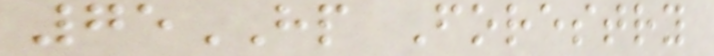75HP Forestry
